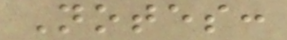Notes:
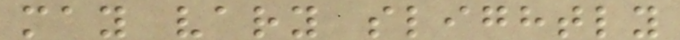may vary slightly
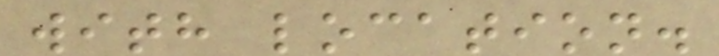with location.
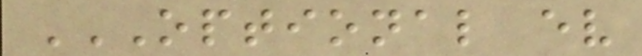OPTIONAL EV
